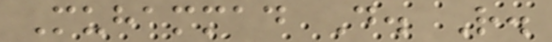Muhammad D. R.
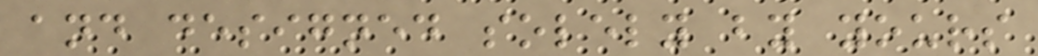and designed solely by yours
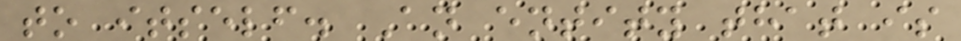to itself. An entity that is
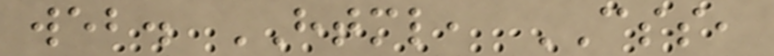web. HTML, CSS,
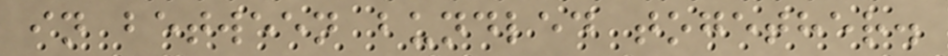in between bundled together.
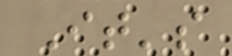It's
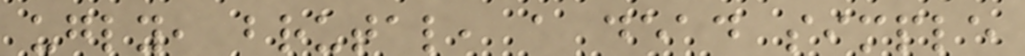ugly, brutal, a dead simple
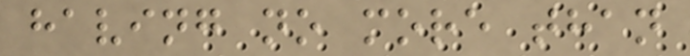having no more than
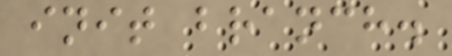init branch.
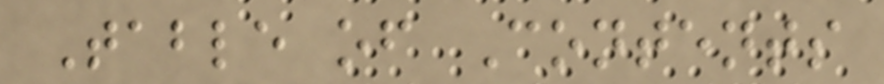Table of Contents
